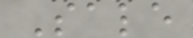Sale
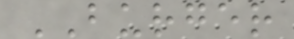BURGER
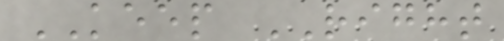KEEP RIGHT
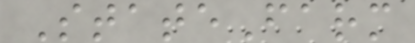StateFarm
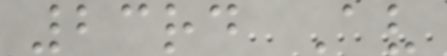23rd Av
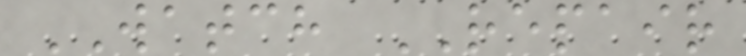WATCH REPAIR
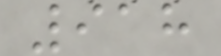918
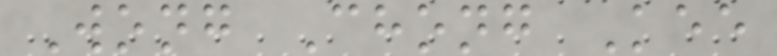Wong Chong Kee
